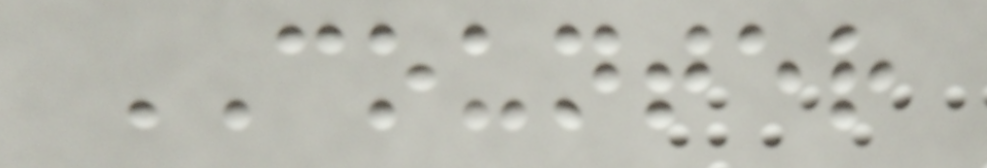COUNTER
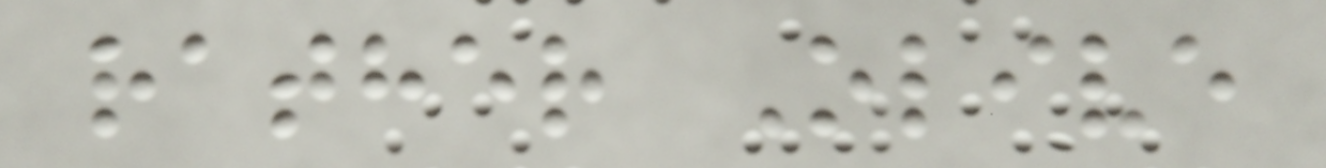rather Olive
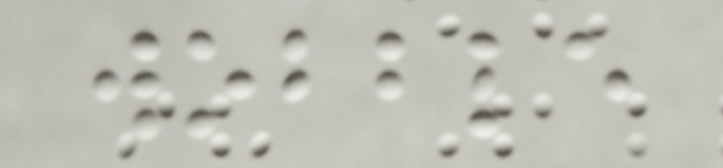wobble
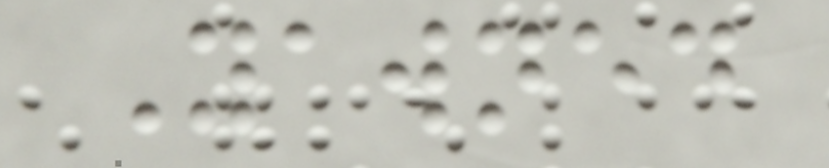Yawned
